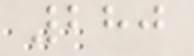280
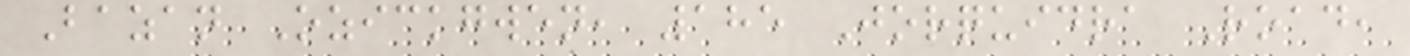Bazan Ozickgwen, 185 Jorquidra Road,
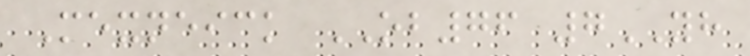Mexneick OB76 7YH
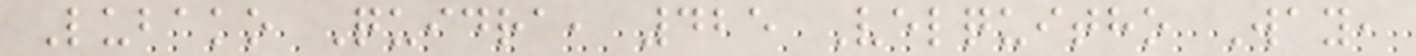Lubako Quidra, 425 Velquitho Way,
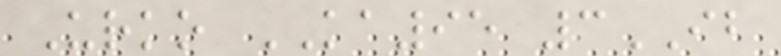Urko KA95 3IB
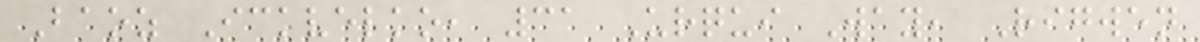Baoz Ickvelko, 31 Urqui Way, Rigwen
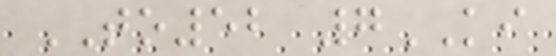TO52 7KI
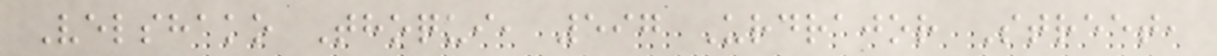Velshako Thoqui, 597 Urdrajor Street,
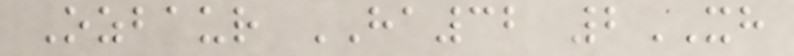Ozbaur HA32 2XH
